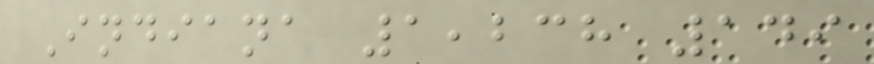Indiana 1,238 149
